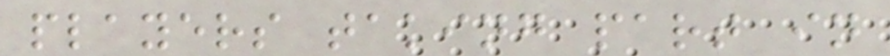players taking part in
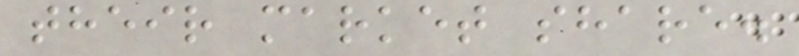their market share.
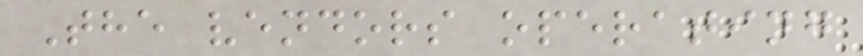The vendors operating
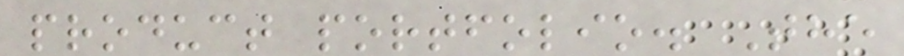product portfolio. The
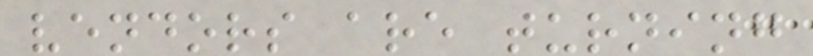vendors are turning
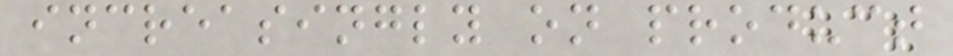increasingly on product
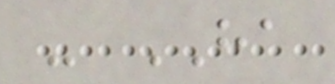- HA
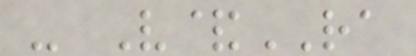- V&RA
